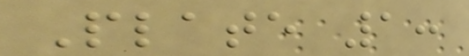Plate 1:
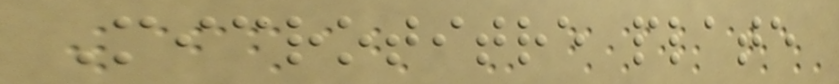Microtitre plate
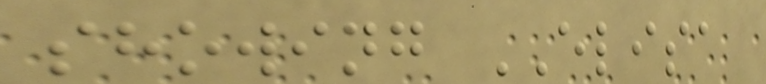showing ELISA
